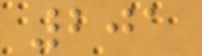201
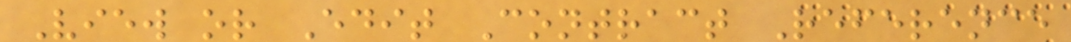View or Edit Contract Reference
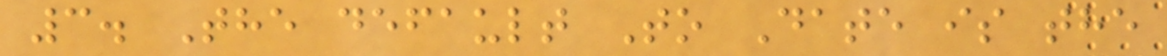3. The default To Date is the
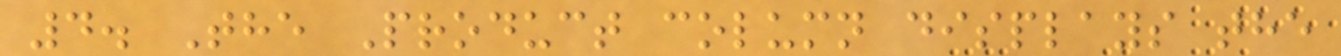4. The Product column displays the
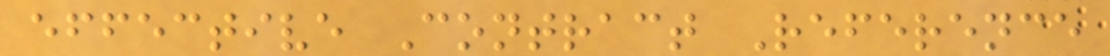effective Contract Reference
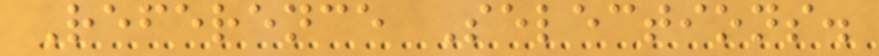Reference Selections.
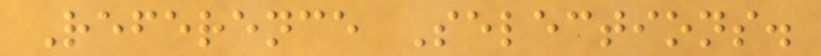Reference Selections.
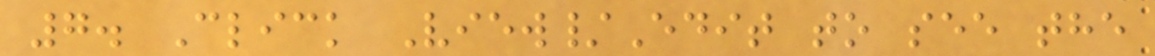7. Click View/Edit to see the
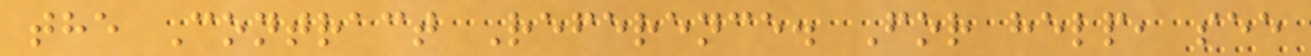the Contract Reference. For help, see
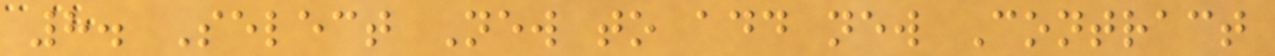8. Select New to add new Contract
